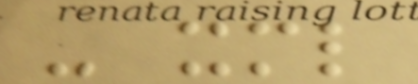- xml
